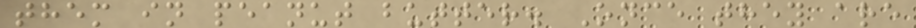them in peanut butter. Once they are
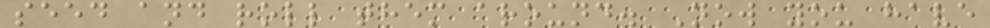seed and roll them around. Now you have
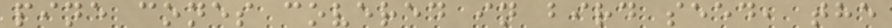pine cones covered in bird seed, the
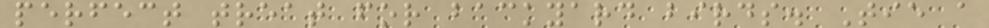perfect treat for backyard birds. Tie a
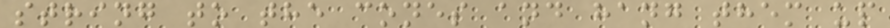string to the cones and hang them up
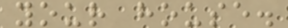your house.
